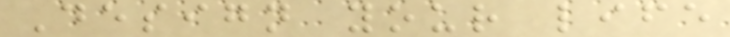Design your life
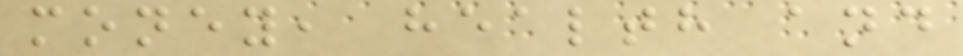money, health and
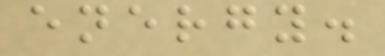energy.
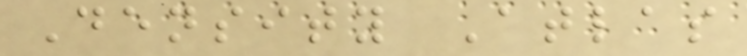Density Atlas
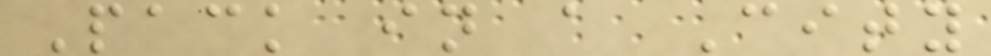Pack in a City
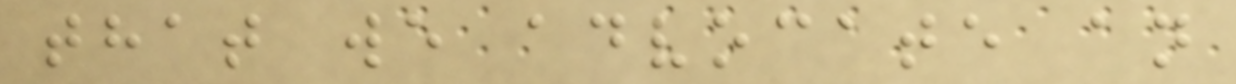that we advocate an
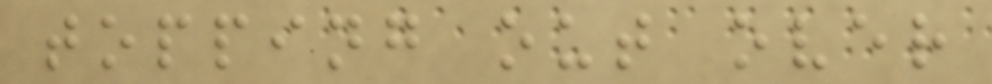topping out over
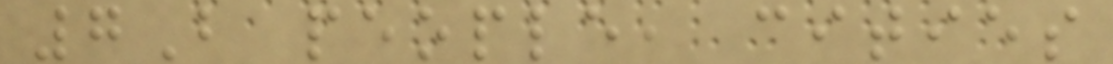7B people, cities
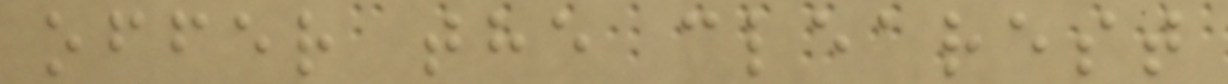offer the clearest
